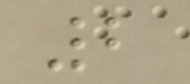2
